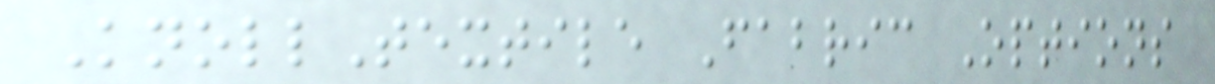KnollTextile Fabric Options
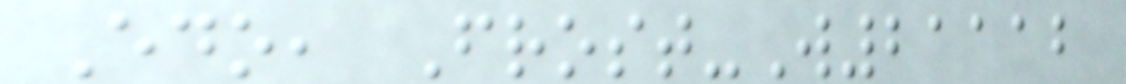Edo, Frost-W21112
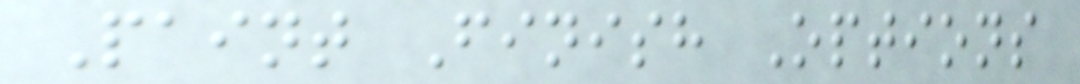Paint Finish Options
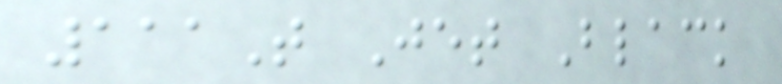111T Jet Black
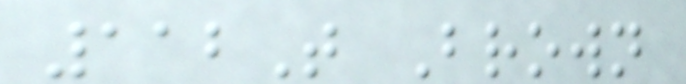112T Brown
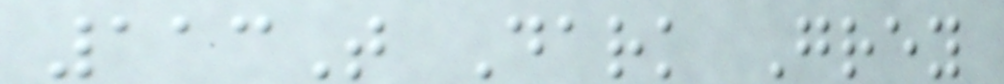113T Dark Grey
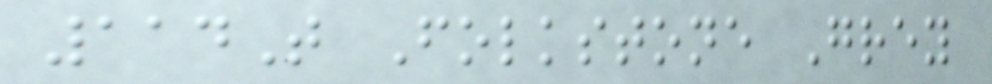114T Folkstone Grey
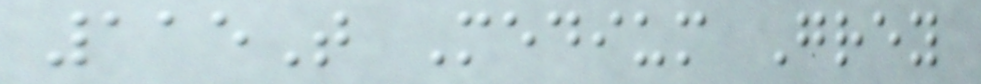115T Medium Grey
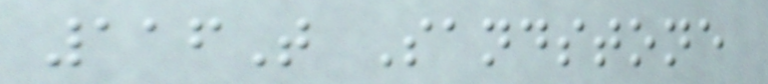116T Sandstone
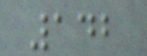142
